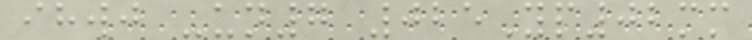ihwj -un7 025Yp02mm
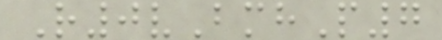R0vBmhP7
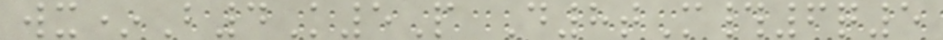wx*B4K5P D8tM#6q5
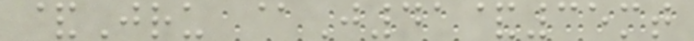&Jru @J41&35mt
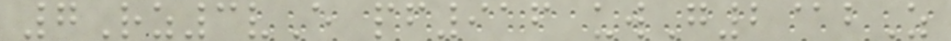7Rz3vE pf916 uwG2@bZ
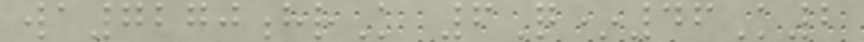wa7270hrK 6Q*46K2
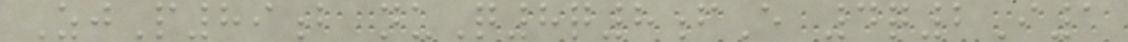ZjP89b nuQ8q8fE 4q2I1
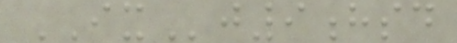IXj9hsd
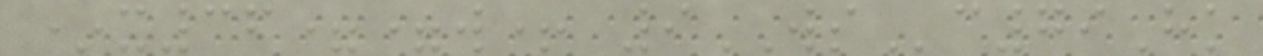*x36==w+ 9WSc79Hk
